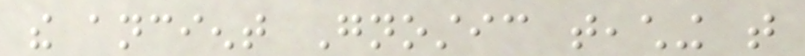the ancient Gnostic teaching that
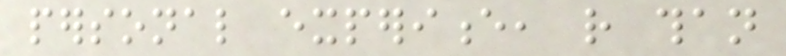personal experience, rather than
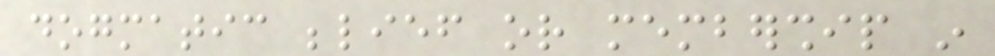dogmatic belief or membership in
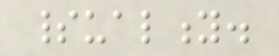spirituality.
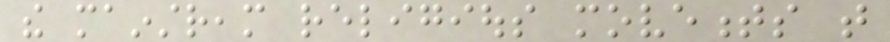the mainstream religious movements that
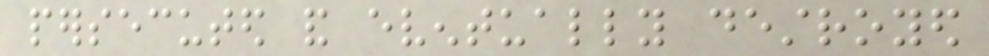persecuted and eventually destroyed
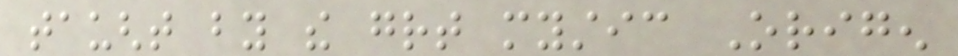taught by the great mystic Origen
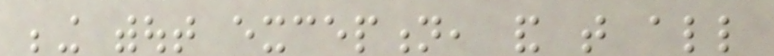being without exception, and that all
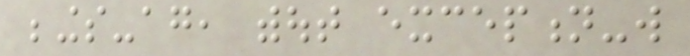beings-again, without exception-will
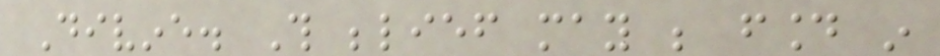Divine. This belief may be found in
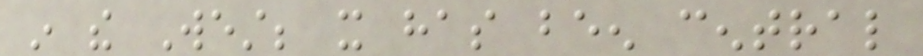in the West; it has been central
